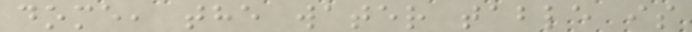dome, the water table is
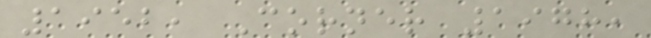1952, Corner 1978,
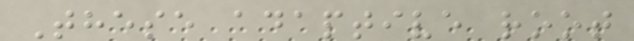These adaptive root
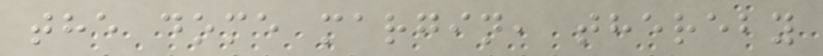the dome margin, thereby
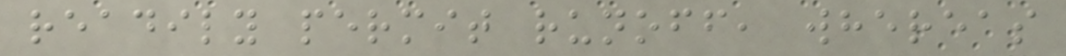readily permit runoff, whereas
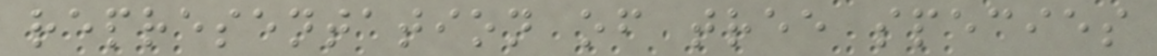representation of tree species
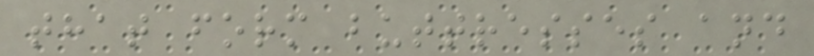that form buttresses and
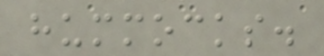hummocks.
